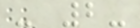- 2-
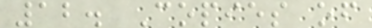12. Copies of
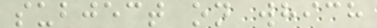subject on which
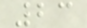23
